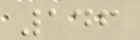146
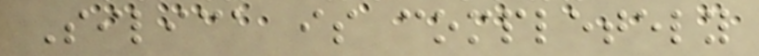Silica is completely
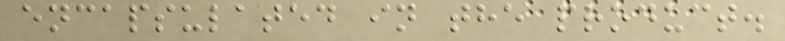encapsulated in the product.
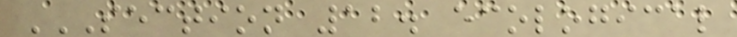SECTION 12. ECOLOGICAL
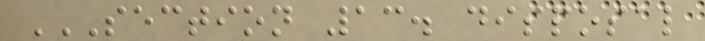SECTION 13. DISPOSAL
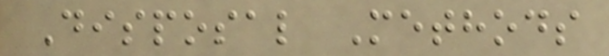Disposal Methods
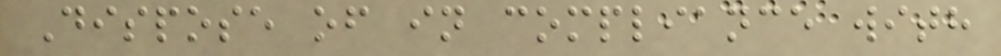Dispose of in compliance with
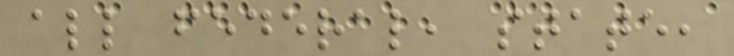all federal, state,
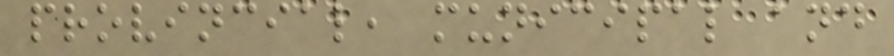provincial, municipal and
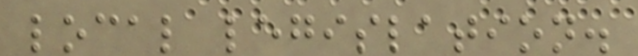local legislation.
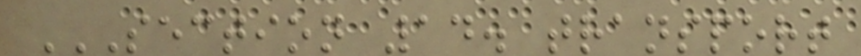SECTION 14. TRANSPORT
